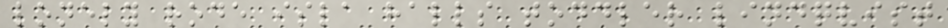lonely rode isla halls toddler lindqvist
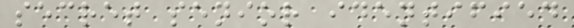secret senior identified
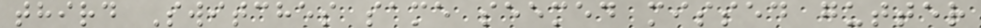third Switches same seemed missed gutter
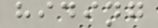hiding
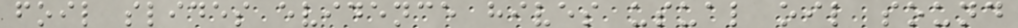foil slides evidence hives usual oil sound
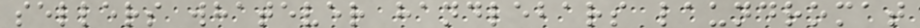sellers whatever handlebars laundromat
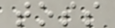toss
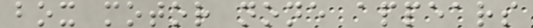box motor none appears
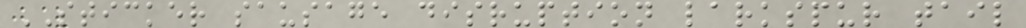STICKER sausage disruption larkspur tail
